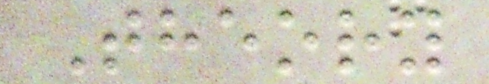Theory
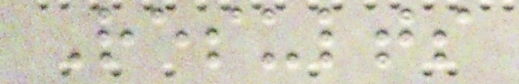Results
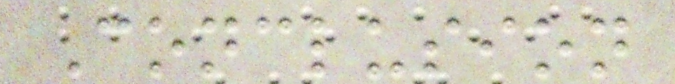Conclusion
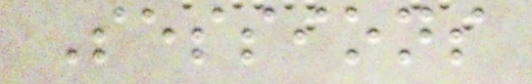Sessions
